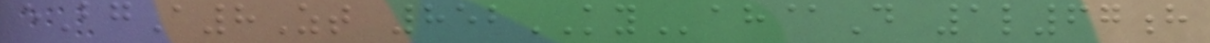eBgA8Zt 852KYah@D 1l67h
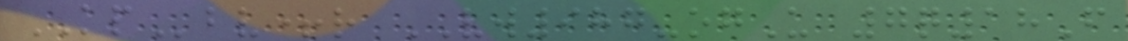KPbv+r VW987-ogU 7q18F
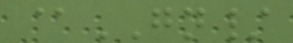@GN/
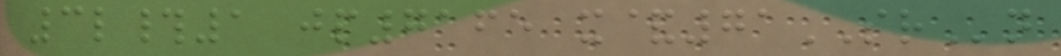3l#1 jp7165 x&71SRn
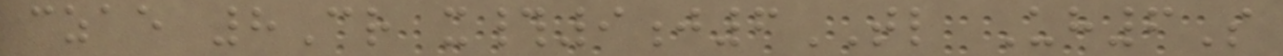czae 8Cr x#9j6TL Uh6S
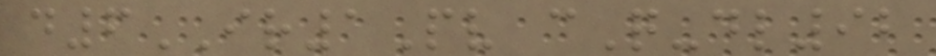d6IR1Pv cQ-dl92
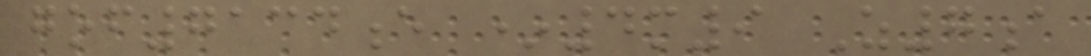gof7134e *4m9 Z7a
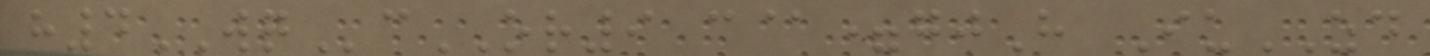h4WQcOR9 c@=gjH IuZD
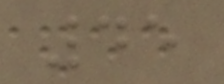45
